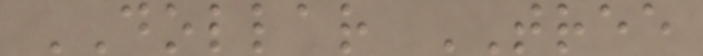DOLLAR TREE
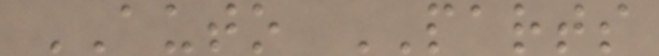AUTO PARTS
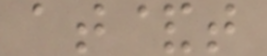at&t
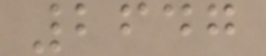2647
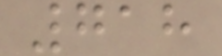718
